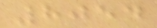8054
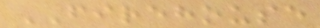FIREHOUSE
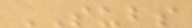SUBS
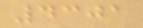4301
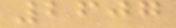2607
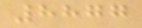8877
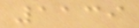1139
